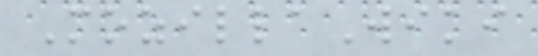MozillaWiki
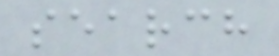search
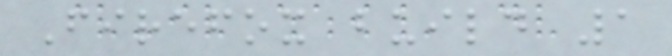Firefox build 1
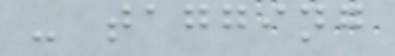- tagging
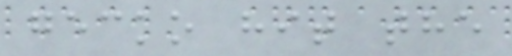gecko hit the
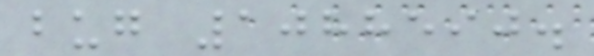bug 1088590.
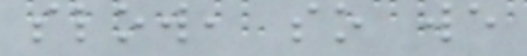slow, so we
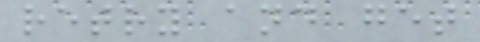retry and get
